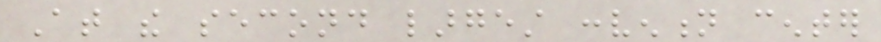At the second largest convention center
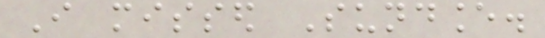I missed Sundance.
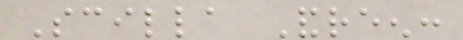Scilla Andreen:
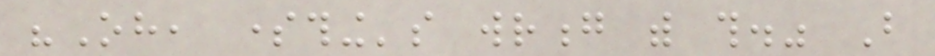"Oh, something's wrong with this." But
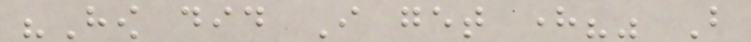"How did I get here?" But
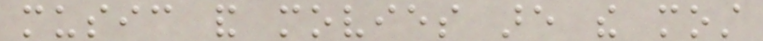music and movies are the most
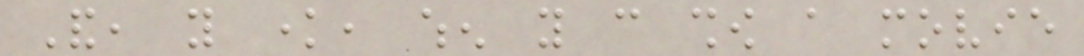And, you know, when you can show a movie
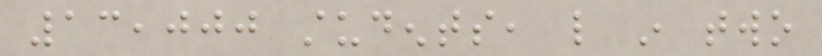13,000 students, like in two
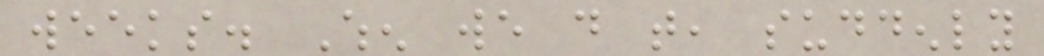weeks. When we do that, suddenly
